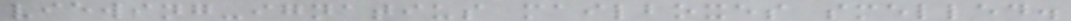viewing-ignatius mailboxes smelled.
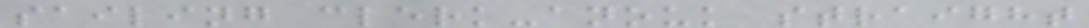sailing clerk-anouk straight
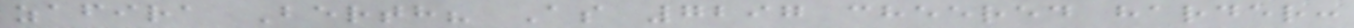zafira Berth? As 7297 cheered harder:
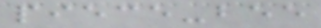piece-bee
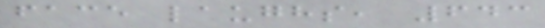face laughs, 643
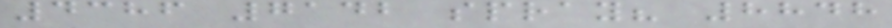4386 7142 spray? 8848
